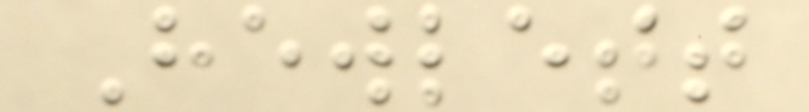Hewlett
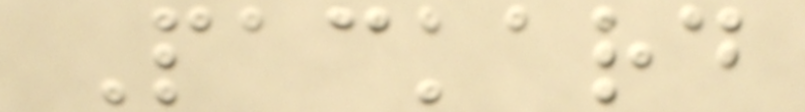Packard
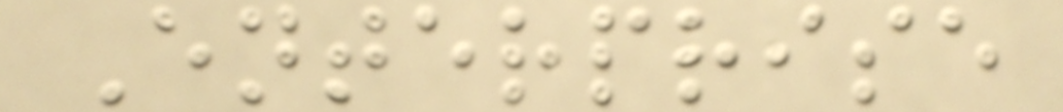Enterprise
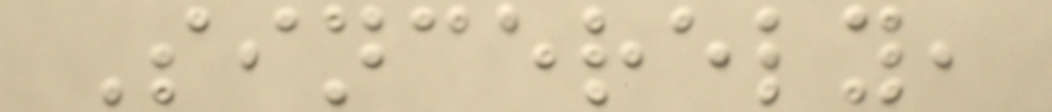Sincerely,
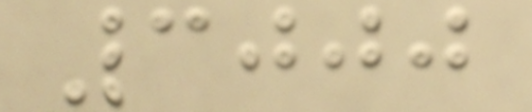3000
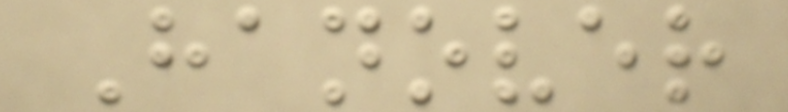Hanover
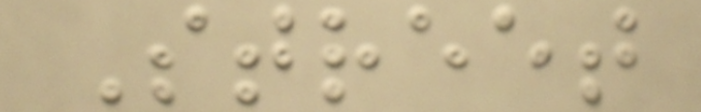Street
